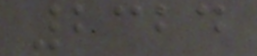2324
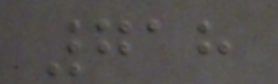718
